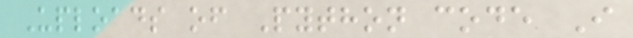Uploads of Python code I
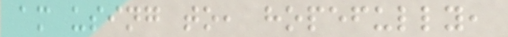am using to, hopefully,
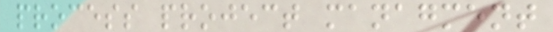process project managment
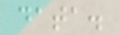data.
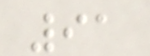91
